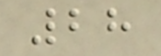28
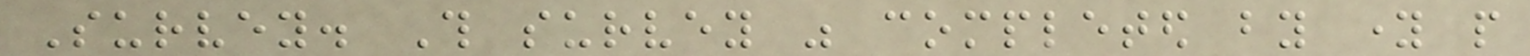Survey. This survey was completed by young people
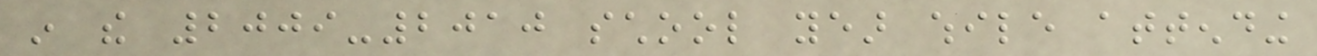in the 2009-2010 school year while attending
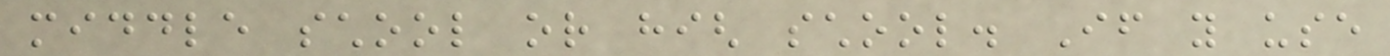middle school or high school. If you use
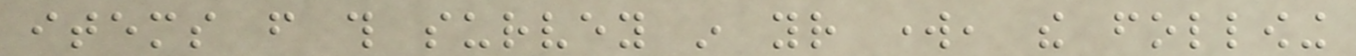items from this survey in your work, the following
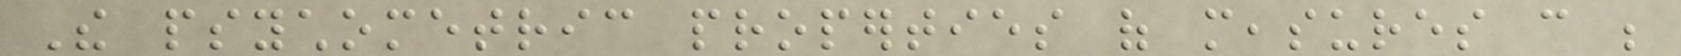The psychometric properties of measures can be
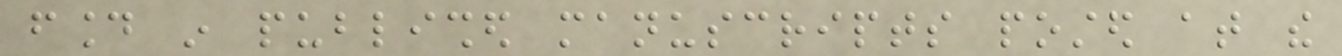found in published manuscripts posted at the
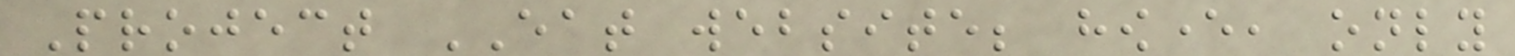Project EAT website; however, only
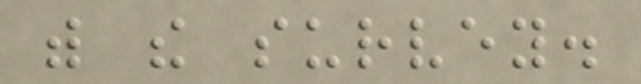with the survey.
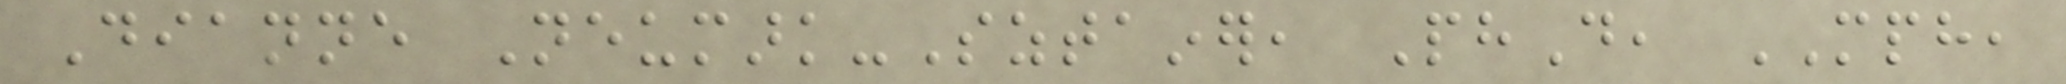Dianne Neumark-Sztainer, PhD, MPH,
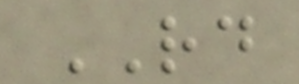RD
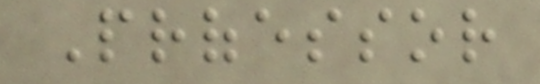Professor
